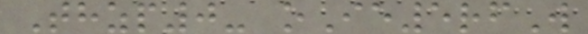Thzp0- oIe5rfW
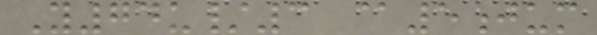Y74u/3 @5jum
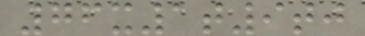76x1t9tj
